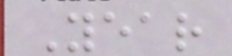Year
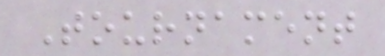Tournament
